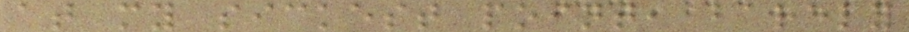at my sickest point, barely
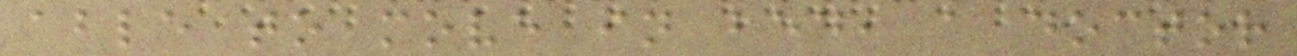able to move in bed, a doctor
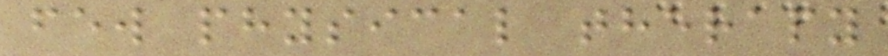few physical therapy
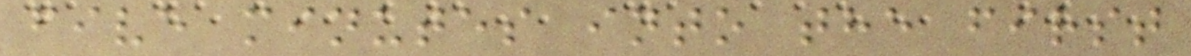five minutes into the first
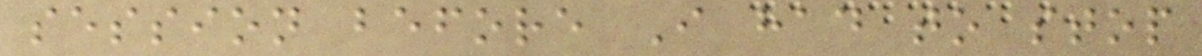session before I had to stop
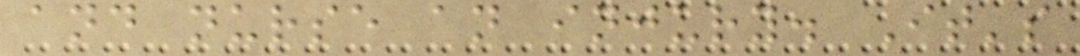and nurse an injury. It's
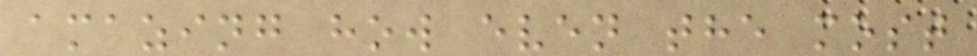amazing how even the most
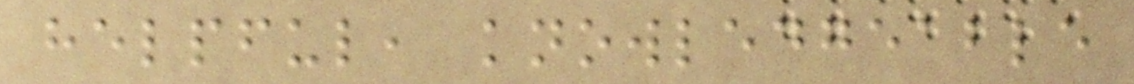helpful, knowledgeable
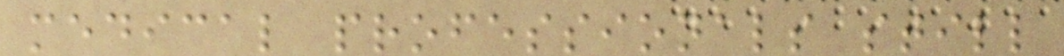medical professionals still
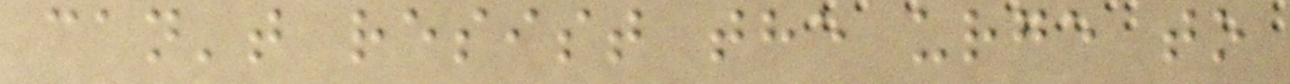can't resist the urge to
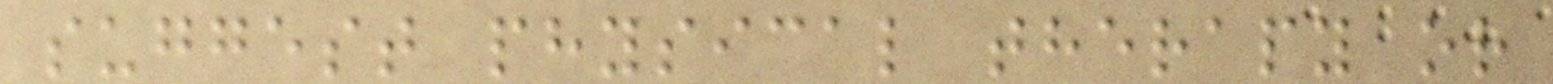suggest physical therapy or
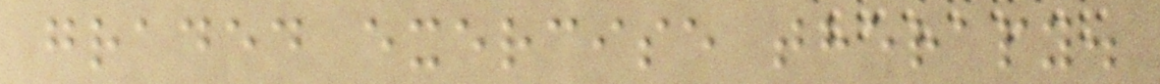graded exercise therapy.
